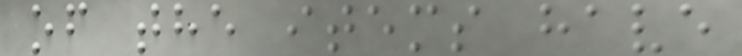of the items have
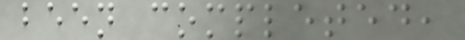been completed,
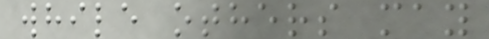while others may
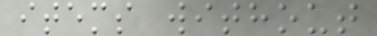items without
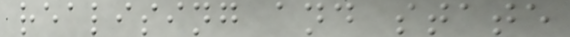realising and state
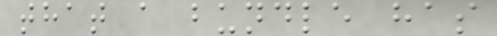that a bundle has
